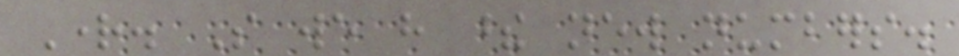Right. So we have these new numbers.
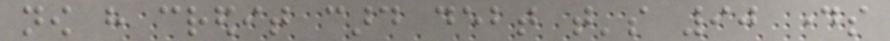now have credit card debt that's 90 days
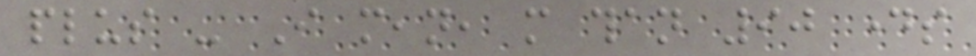plus - I mean, more than 90 days
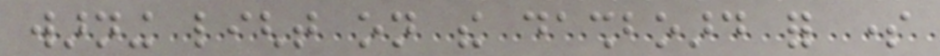warning light on the dashboard for some
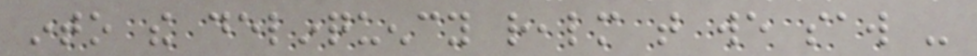into the delinquency realm that we saw -
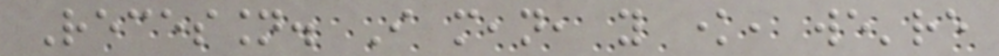Recession. I mean, you know, we're
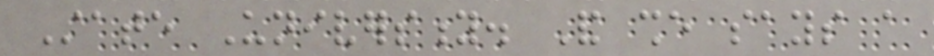State University. And she says a
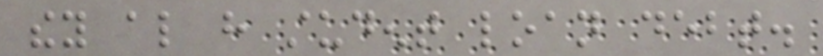they also have student loan debt.
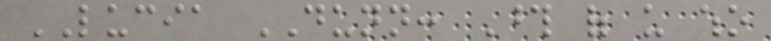LUCIA DUNN: Those of us who
